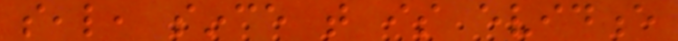seal, since that is evidence
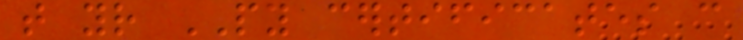that your PY certificates can
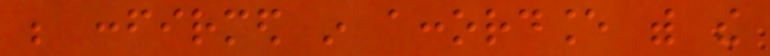be confirmed in accordance with the
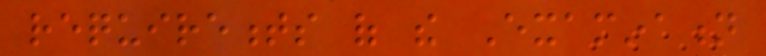requirements of the Examination
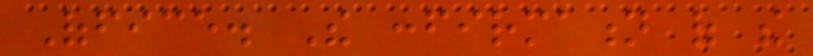Office. The confirmation of the
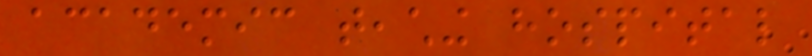academic teaching hospital
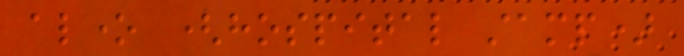alone (hospital stamp)
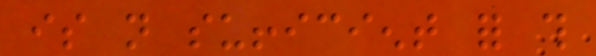is not sufficient for this
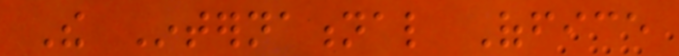The International Office
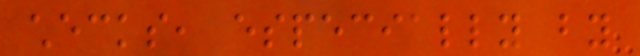checks, especially by
